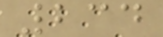234
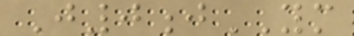J0jYM
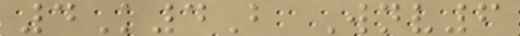4K4B Wnv6
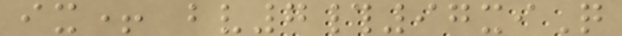ix+ bv7#97xiQ
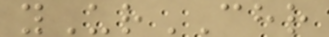yUrCHR
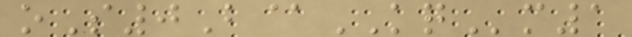oS0B@KQm1
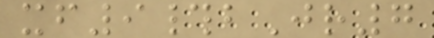xf9#bJr7
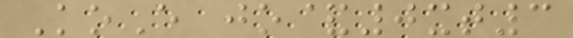KoE jo&0xt3
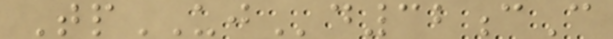TpUJd32cC
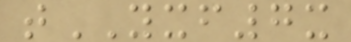tYXF7x
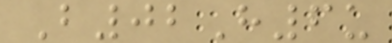B02H6u
